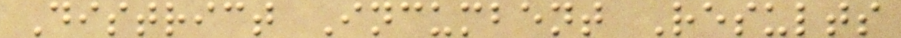District Incumbent Results
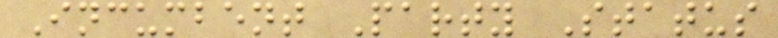Incumbent Party Status
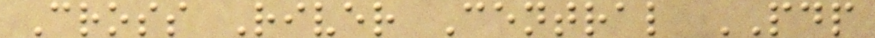Cross River Central PDP
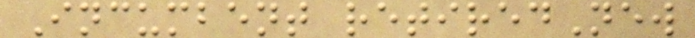Incumbent retiredNew
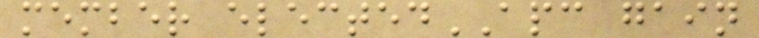member electedAPC gain
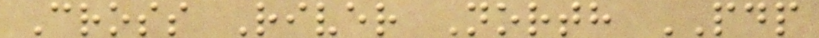Cross River North PDP
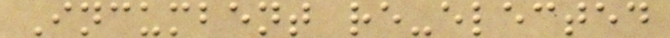Incumbent re-elected
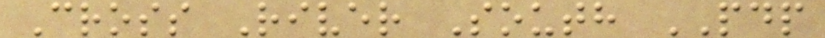Cross River South PDP
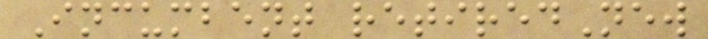Incumbent retiredNew
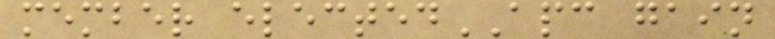member electedAPC gain
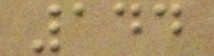144
